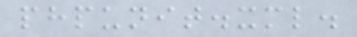phpunit.xml.
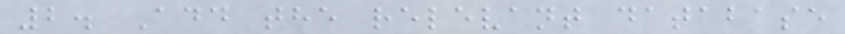2. Add the relevant database
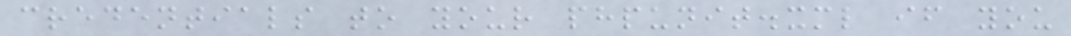credentials to your phpunit.xml if you
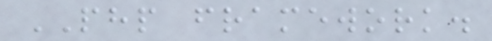PHP framework.
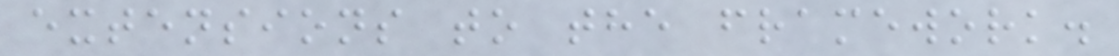extensions to the framework.
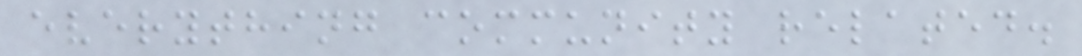everything community related.
